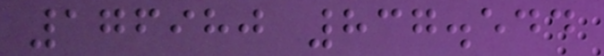176980 837.544
